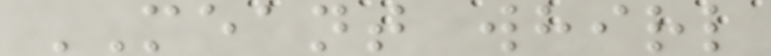MEANT whirl
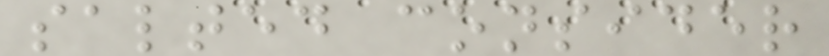salted consider
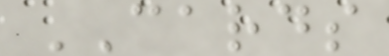CARDS
